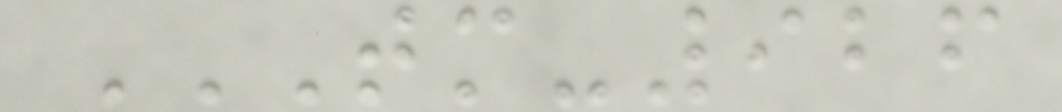TM-926
